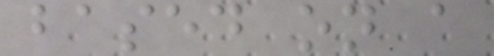based on a
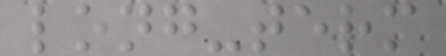long-term
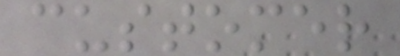customer
